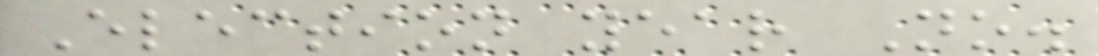Election year No.
